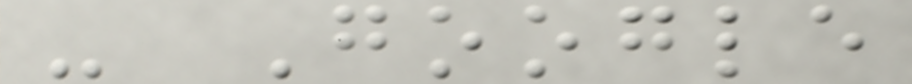- Google
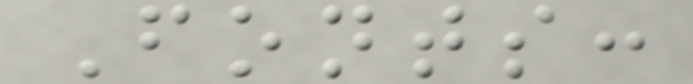Fonts:
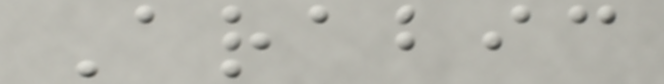Arabic
